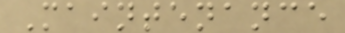Maintenance
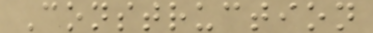Construction
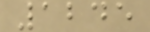1245
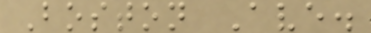Boston Ave.
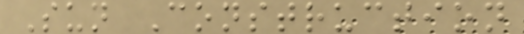Sun Construction
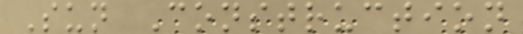Sun Construction
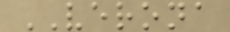VERONA
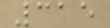315
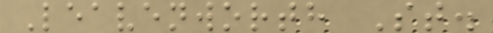Leavenworth St.
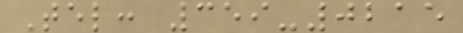Tel: 359-0215
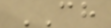CH
